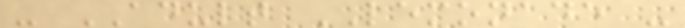- ADULT LEMONADE -
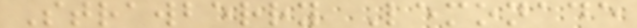Strawberry Lemonade
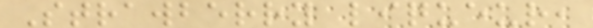Strawberry liqueur,
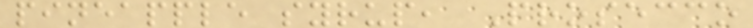pineapple syrup, Prosecco
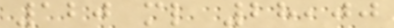120 ml 28,00
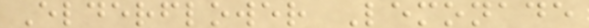Elderflower Lemonade
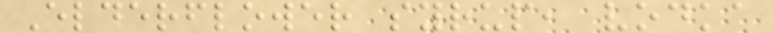Elderflower syrup, vodka
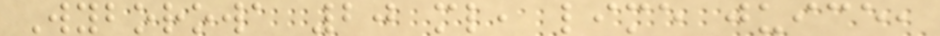Wyborowa 20 ml, lime juice,
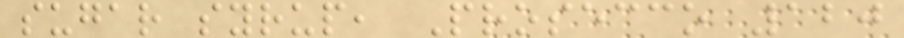sugar syrup, Prosecco 120
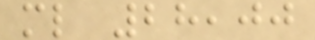ml 28,00
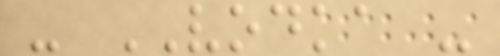- VODKA -
